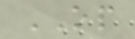OP
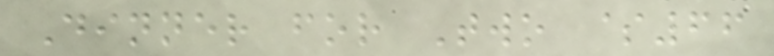Dinner for Two $66
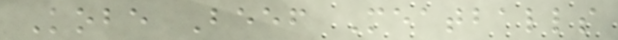Kobe Beef Meatballs
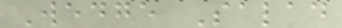Wedge Salad
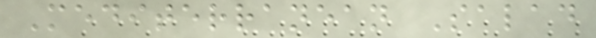Mediterranean Salad
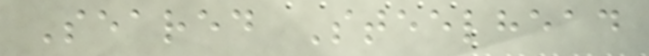Seared Steelhead
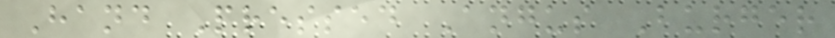Hand Pressed Angus Burger
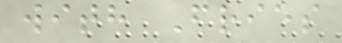with Fries
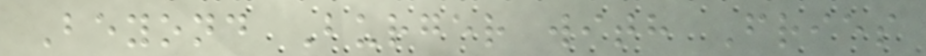Beyond Burger with Fries
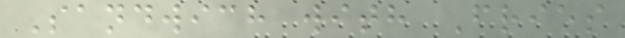Sandwich with Fries
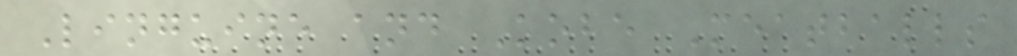Linguine and Kobe Meatballs
